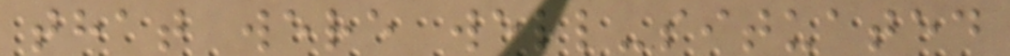that were well-situated
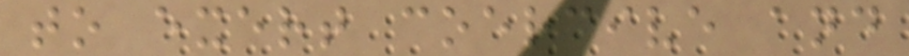to exert coercive and
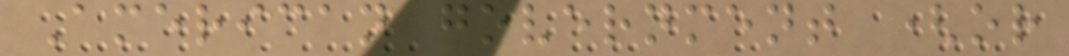American government (or
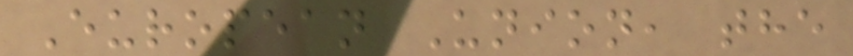European Union, the
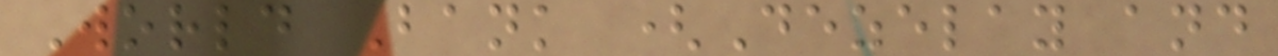World Bank (Dezelay and
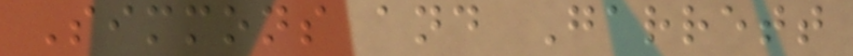Simmons and Garrett
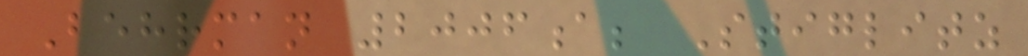Behrman 2006a; Stiglitz
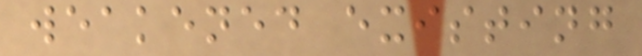weakened existing
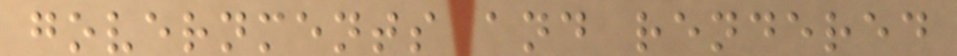governments and rendered
